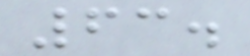63.
